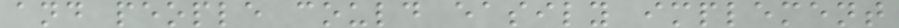and people could easily implement
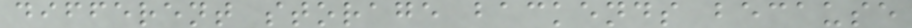different storage backends because
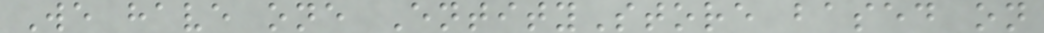We have one EntityStore based on
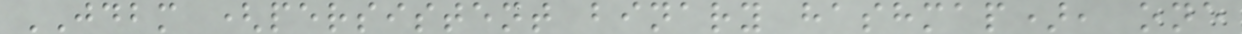JDBM (persistent binary hashmap), one
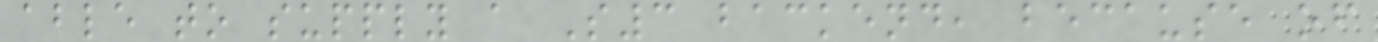able to supply a S3 backend, because of
